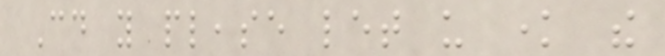Could you please let us know the
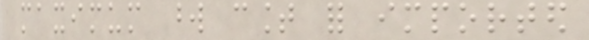maximum word count for imported
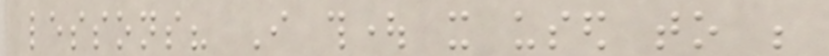lessons? I thought it used to be
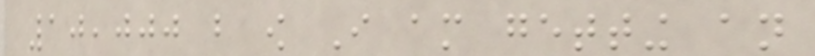10,000 but ow I am getting an
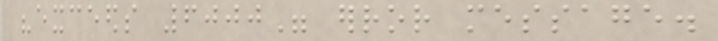"exceeds 6000" error message.
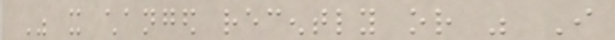Was it changed recently or was I
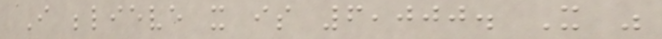I believe it is 6,000. It was
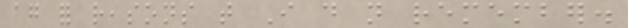again for reasons that I do not remember.
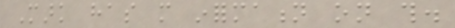Mark has more information on this.
